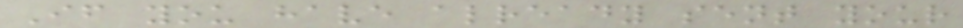If you have already sent your
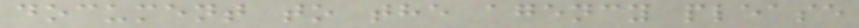document to the agency please
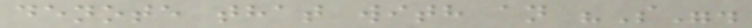denote that with an "S".
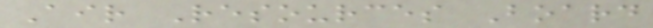Air Resources Board
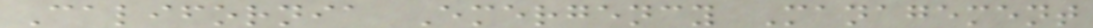California Emergency Management
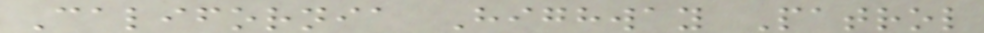California Highway Patrol
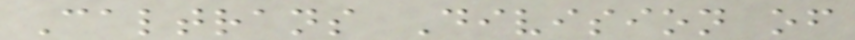Caltrans Division of
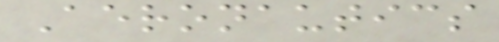Aeronautics
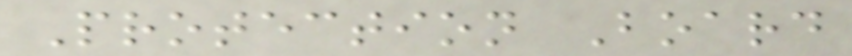Protection Board
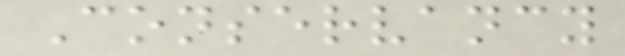Conservancy
